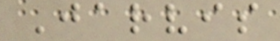Jarvis
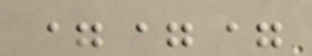===
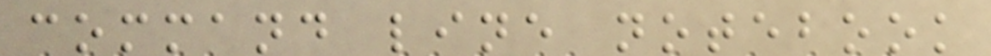command line notebook
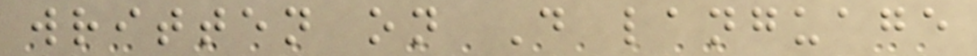written on D language
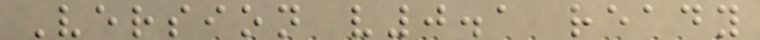Version v0.1 ready
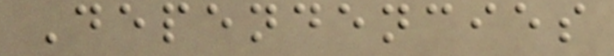Dependencies
